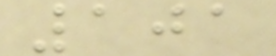101
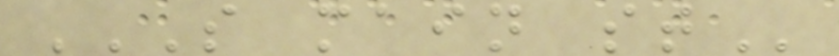S MAIN ST
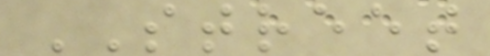STREET
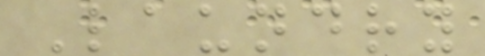Laundry
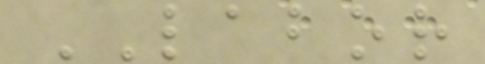LABOR
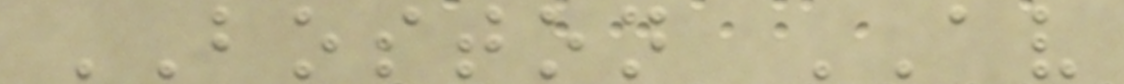BOSTON AV
